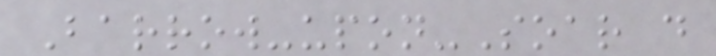Barrow-upon-Soar d
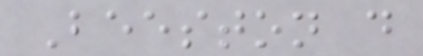Beeston d
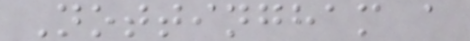Nottingham a
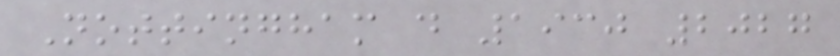Nottingham d 1930 2027
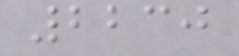2230
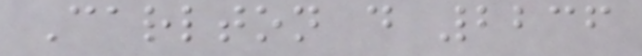Carlton d 2236
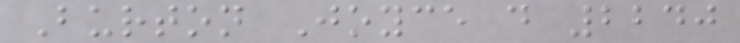Burton Joyce d 2240
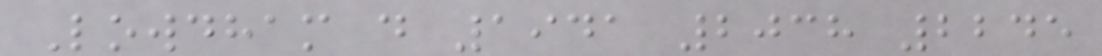Lowdham d 1941 2038 2245
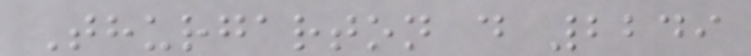Thurgarton d 2249
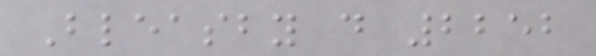Bleasby d 2252
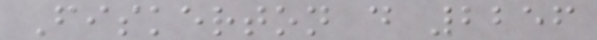Fiskerton d 2256
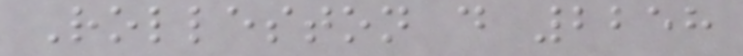Rolleston d 2258
